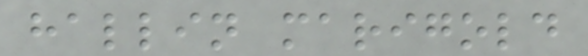hallin marigold
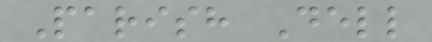Parish Dell
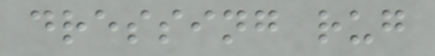dressing rug
